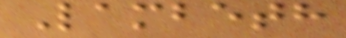Lambeth
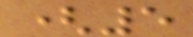(5
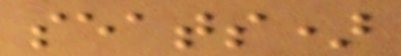seats)
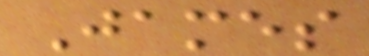James
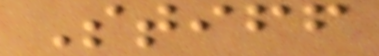Stiff
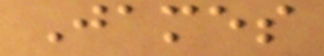James
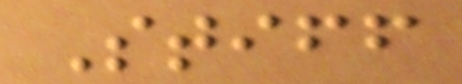Stiff
